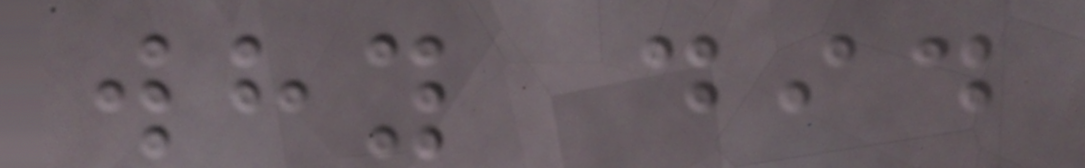why did
